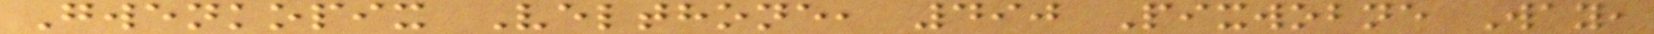Gwenkopix Velthone, 490 Pixwobne Way,
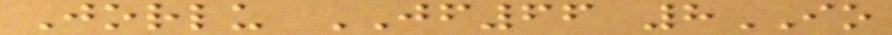Jorlu JF66 8IO
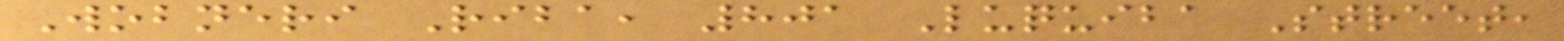Wobneri Riba, 801 Luquiba Street,
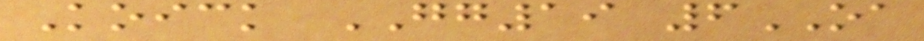Koick GG19 6OA
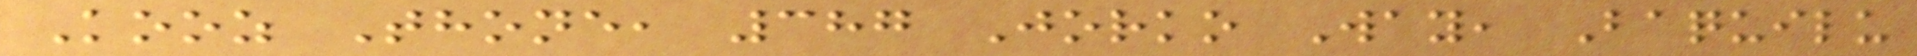Kooz Thone, 387 Jorko Way, Baquilu
